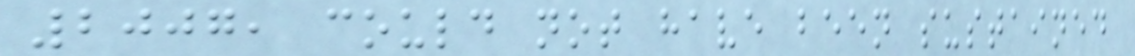2007, could not have been sustained
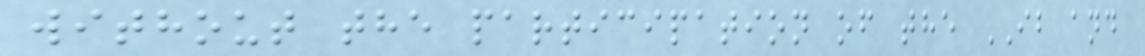without the participation of the IB and
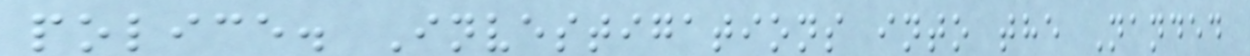police. Investigations into the Nanded
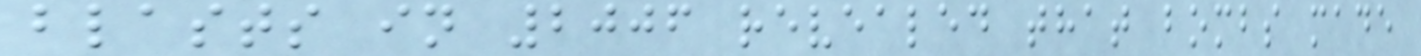blasts in 2006 revealed that bombs made
